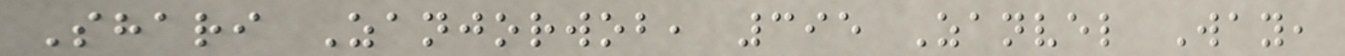Shari Zanjorwob, 395 Zanvel Way,
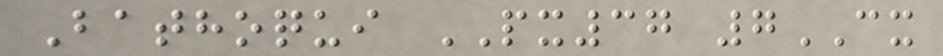Bathoqui PX37 7CX
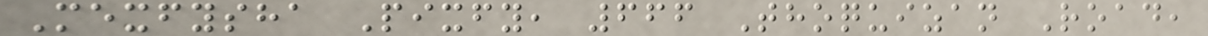Mexfysha Pixfy, 666 Thoquizan Road,
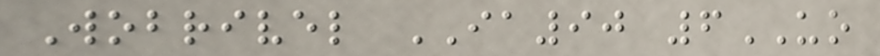Wobrivel IA90 6UO
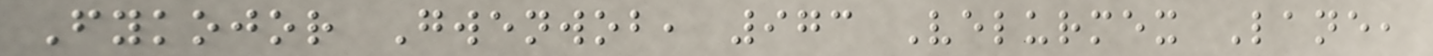Fykojor Gwenwob, 973 Velurmex Lane,
